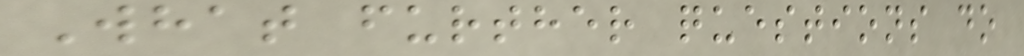What further questions do
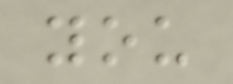you
